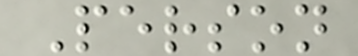Person
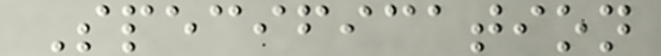Specification
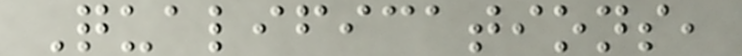Qualifications,
